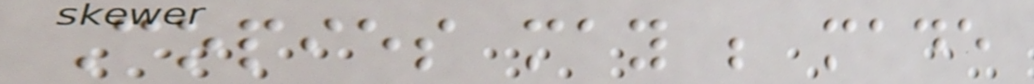Copies may be made
